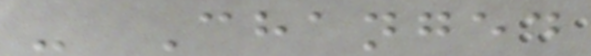- Changed
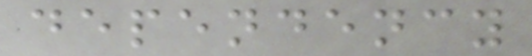dependency
